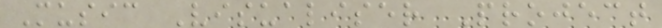Music Visualiser Project
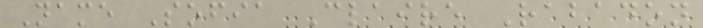Name Sofia Claire Rabadon
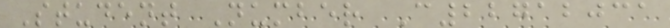Student Number C22712031
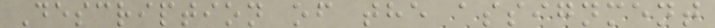Description of the assignment
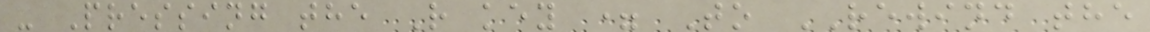- Pressing the R key = To REWIND the
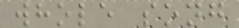whole song
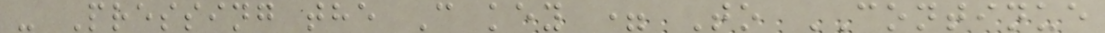- Pressing the C key = To CONTINUE
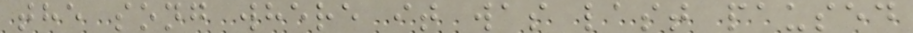the song where it was last paused
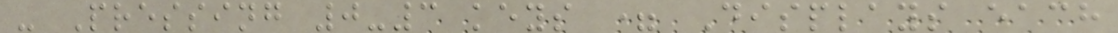- Pressing 0-3 keys = Displays each
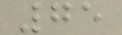75
